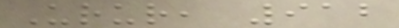Urur, 912
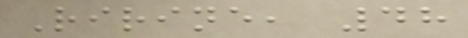Ririne, 48
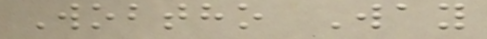Wobtho Way
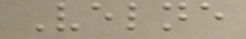Velne
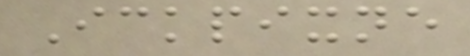Ickpixne
